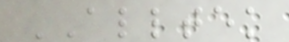ALLTEK
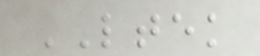LTEK
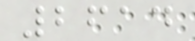2614
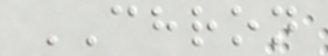CHRON
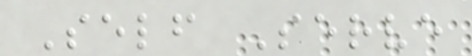Self Serve
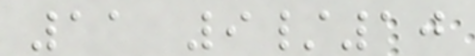11 9/10
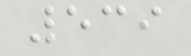539
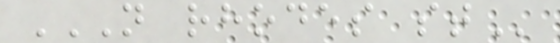N RHODES ST
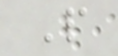P
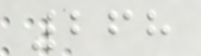268
